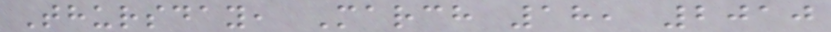Thursday, March 18, 2010
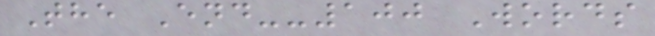The End--100 Words
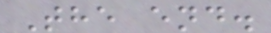The end.
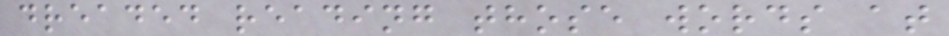dreaded reading those words at
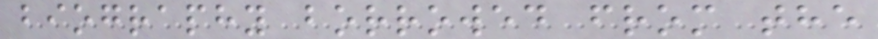biography borrowed from the
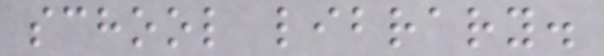school library.
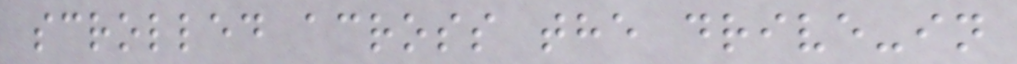scrolled across the drive-in
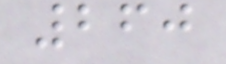260
